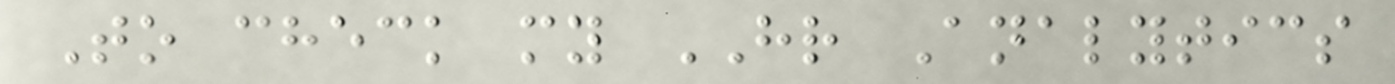To check my HR Analytics
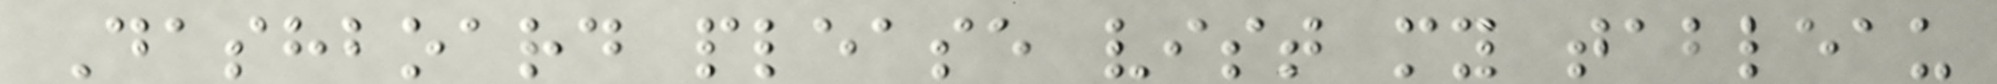Dashboard please vist my tableau
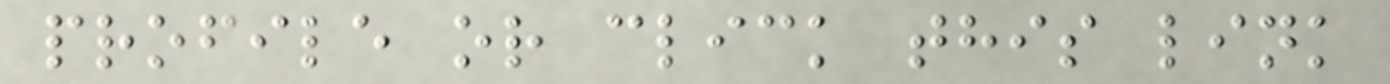profile or click this link
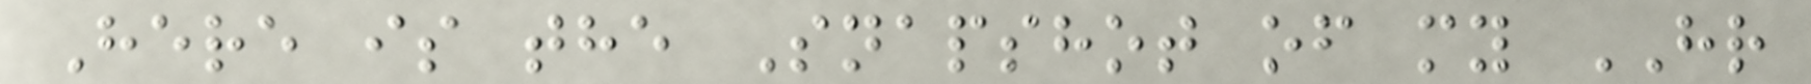Here is the Snapshot of my HR
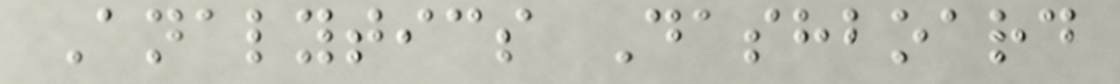Analytics Dashboard
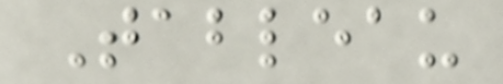Tableau
